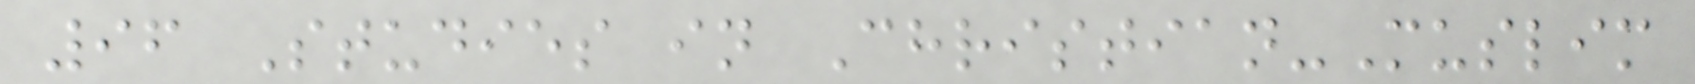96 Studies in Christian-Muslim
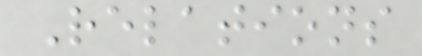Relations
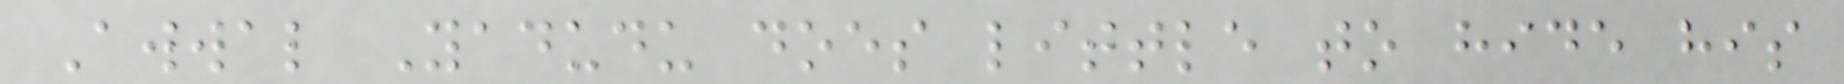Awwal Yadudu does little to hide his
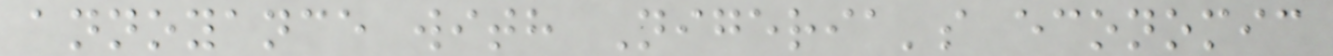annoyance with Nigeria's economic
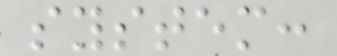system:
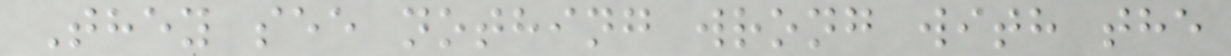They see nothing wrong with the
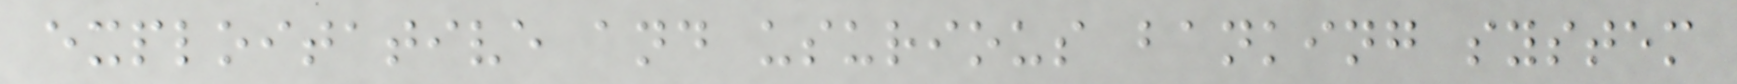exploitative and usurious banking system
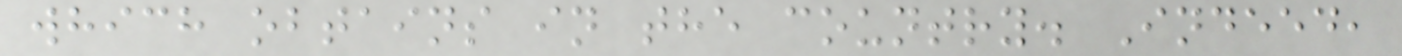which obtains in the country. Indeed,
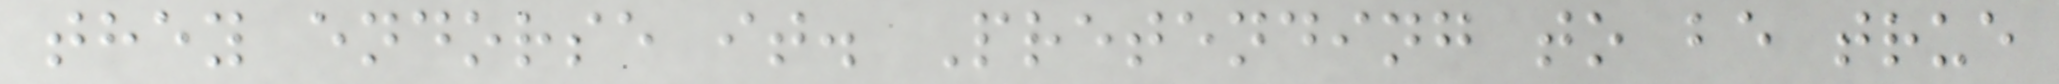they endorse it. Pretending to be true
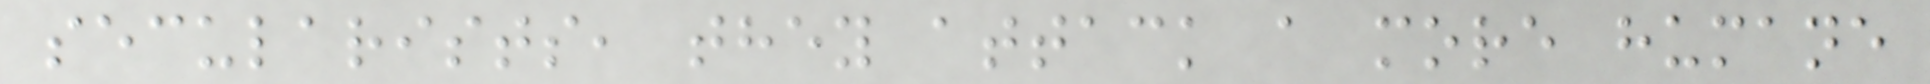secularists, they attack a more humane
